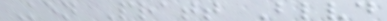Ken Pratt Blvd
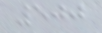500
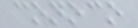conoco
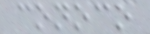conoco
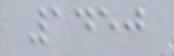1450
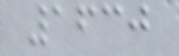1630
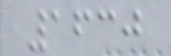1630
